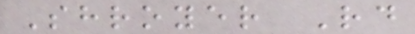Shroyer Rd
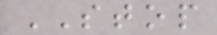STOP
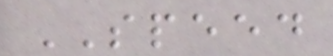SPEED
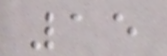15
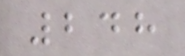248
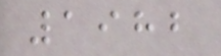1982
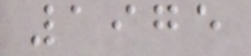1975
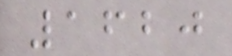1620
